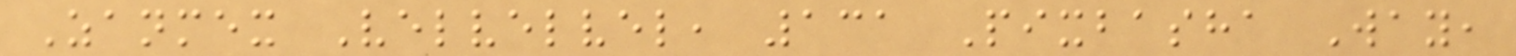Zanmex Velvelvel, 131 Pixbasha Way,
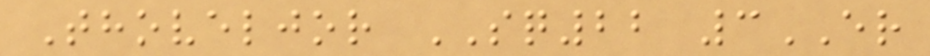Thoveljor SQ22 3ER
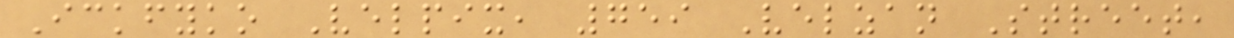Ickfyko Velpix, 759 Velzan Street,
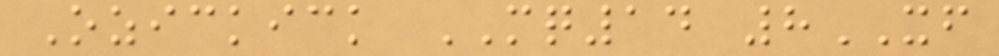Ozickick MQ14 8XF
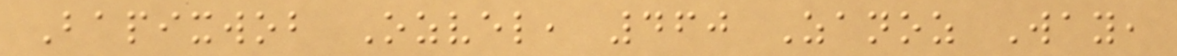Bapixwob Ozvel, 460 Zanoz Way,
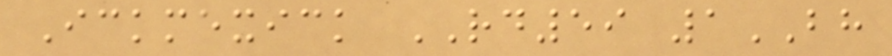Ickmexick RD59 1BH
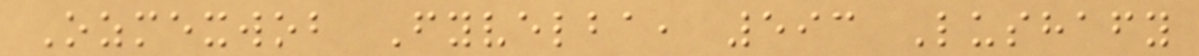Ozmexwob Fyvelba, 593 Lushafy
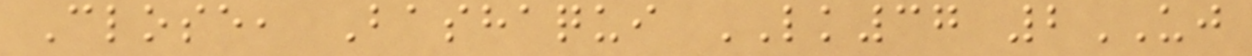Close, Bashaqui LK37 2UJ
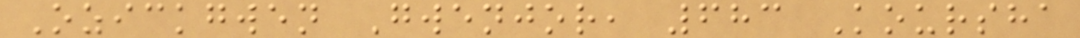Ozickgwen Gwenjor, 683 Koursha
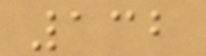132
